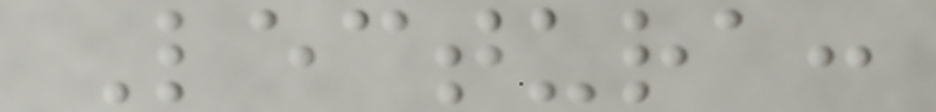Lectura:
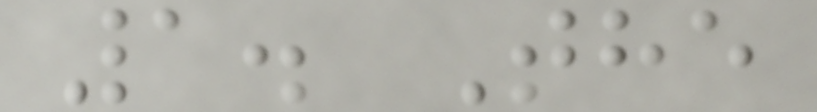1. The
